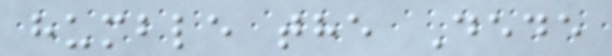humble the Dede
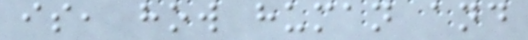is, how human and
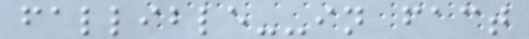fallible--in fact
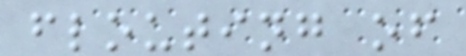flouting of
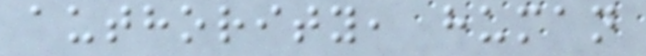authority, human
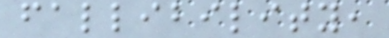fallibility,
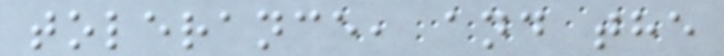tolerance, and the
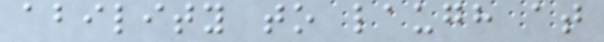ability to laugh at
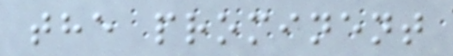the prominent
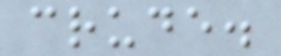crude.
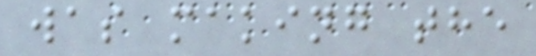was making the
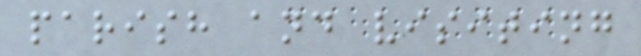parish and visiting
